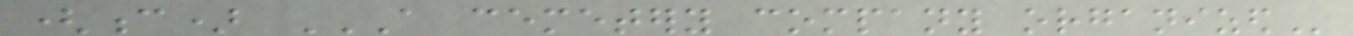(c) A CEMETERY COMPANY ORGANIZED
